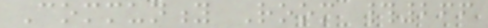Community Room #266
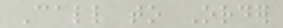Call to Order
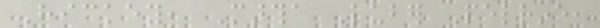Hickey, Martha Luber Pelrine,
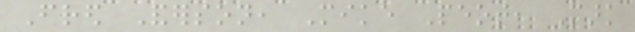Fred Anderson, Mike Peot, Mark
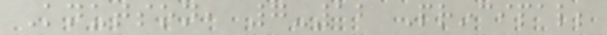Knutson, 7-12 Principal;
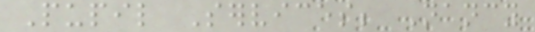Pupil Services; Nancy
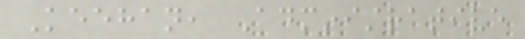Keehan, Administrative
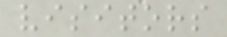visitors
